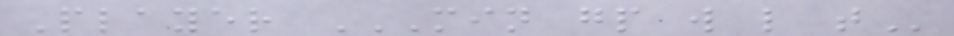Player MIN GP W L T
